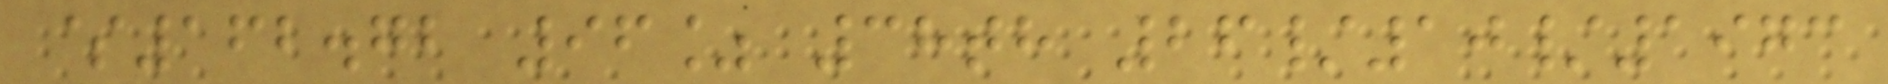$162.72 96% 38th 26/10/1973
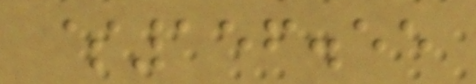$156.55
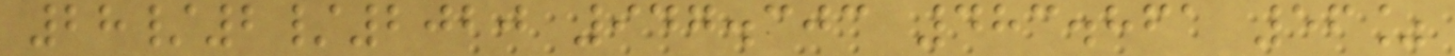28/2/2020 947.303 483.861 56%
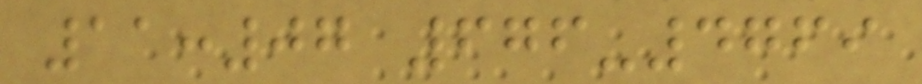11:07 676-4769
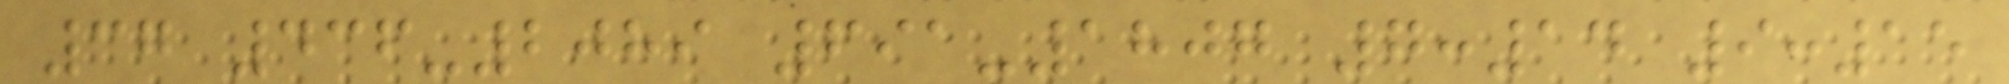37 436-2089 691-1807 7:14 9:15
